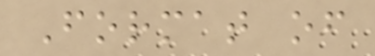Format of
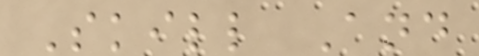Skill And
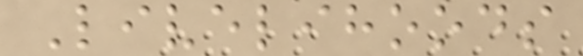Livelihoods
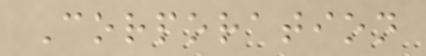Corporation
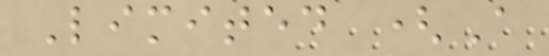Limited (A
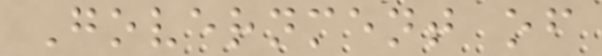Government of
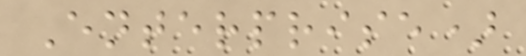Enterprise)
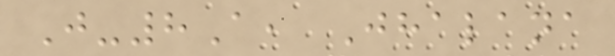J-8A, Jhalana
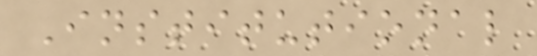Institutional
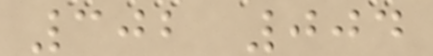302 004
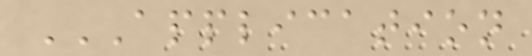APPLICATION
